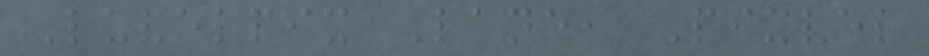Luvelpix Lane, Pixvel
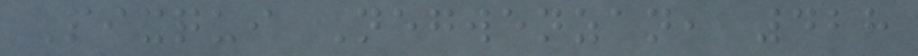Pixqui Negwenzan, 428
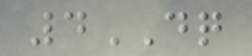4DQ
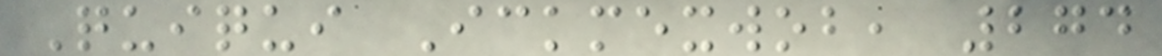Quiqui Ickmexwob, 274
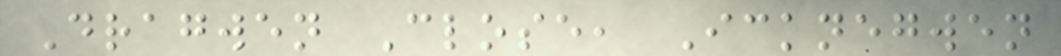Dragwen Close, Icknegwen
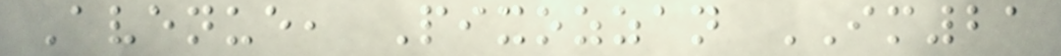Avenue, Pixozzan IM21
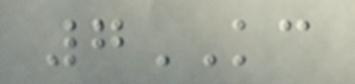7KC
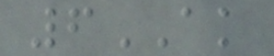6AK
